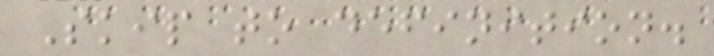Skip to definition.
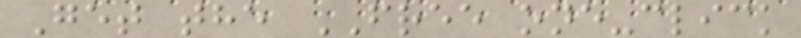Get the FREE one-click
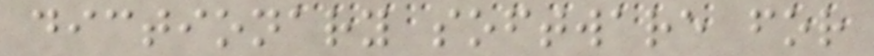dictionary software for
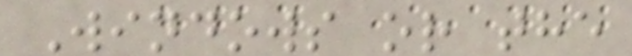Windows or the
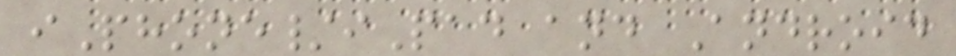iPhone/iPad and Android
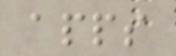apps
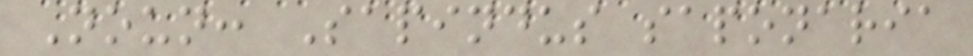Noun: Sapindus saponaria
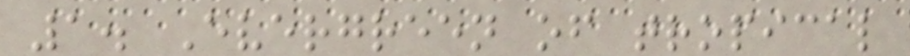1. Evergreen of tropical
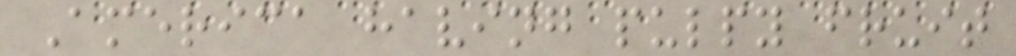America having pulpy fruit
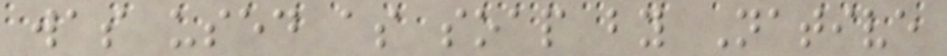was used as soap by Native
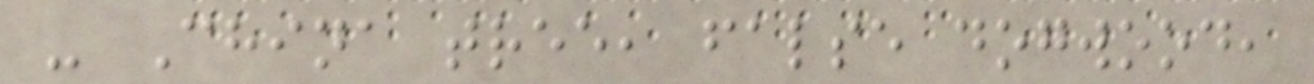- China tree, false dogwood,
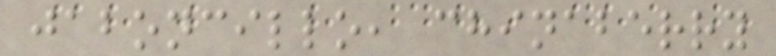jaboncillo, chinaberry
